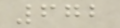672
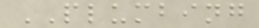PLUMBING
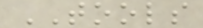TOOLS
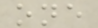one
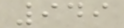949
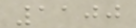1100
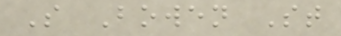S Bowen St
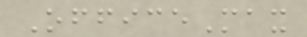OfficeMax
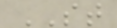ST
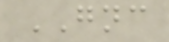GNC
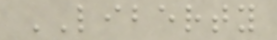LIBERTY
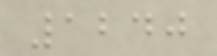1240
